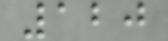120
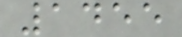1455
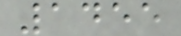1455
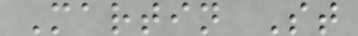Martin St
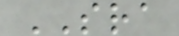SRA
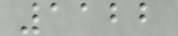1122
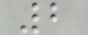2
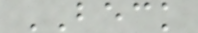BECK
